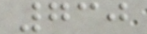730
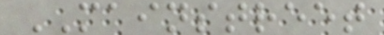MAINSTREET
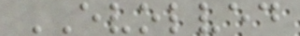EVOLVED
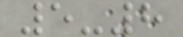5-8
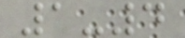1-4
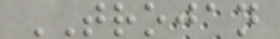TROJAN
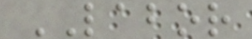LABOR
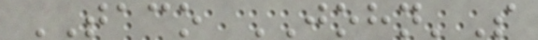TACO JOHN'S
